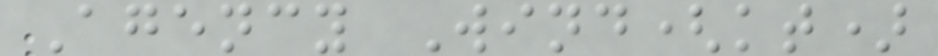Agency Wind(kt)
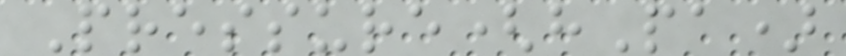Pressure(hPa)
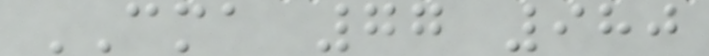CMA 77 980
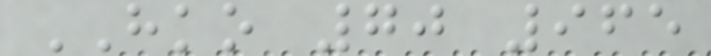HKO 70 965
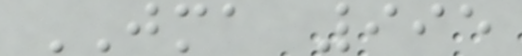JMA 995
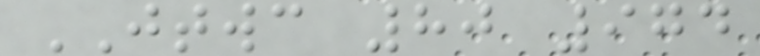JTWC 80 974
